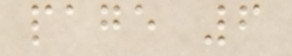page 6
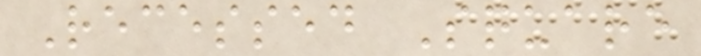Recessed Square
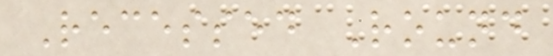Recessed Round
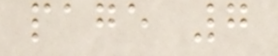page 7
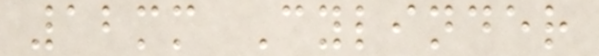12mm Cylinder
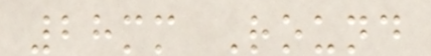28mm Round
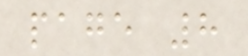page 8
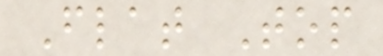Flat Top
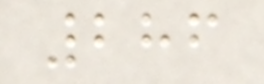286
